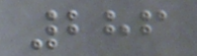286
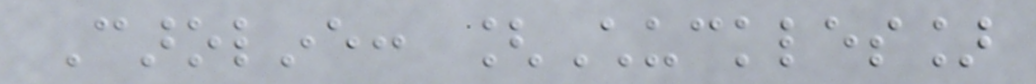Caroline: [Chuckles]
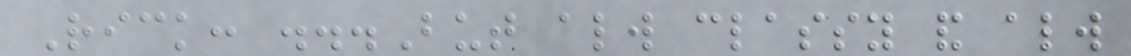Rick: ...But always classy and always
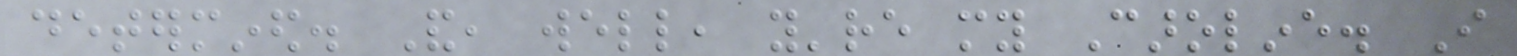determined. And, well, you're my Caroline. I
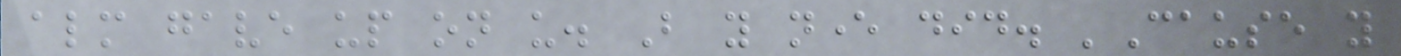almost gave up on us. But you never did. 'Cause you
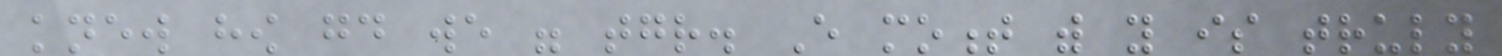knew how good we were together. Every moment with you is truly
